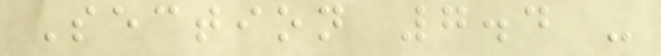Section 7.4 -
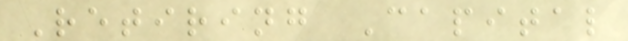Retiring Capital
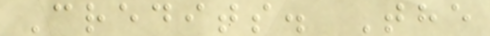Credits. The
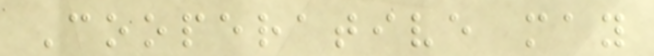Cooperative may
